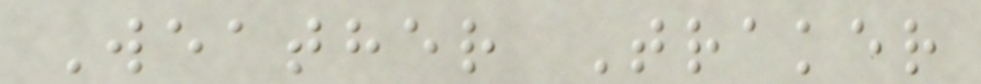Weather Traker
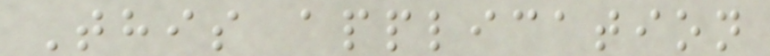This application
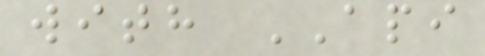with API
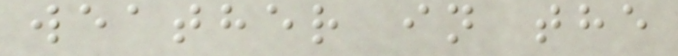weather in the
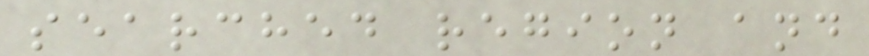searched region and
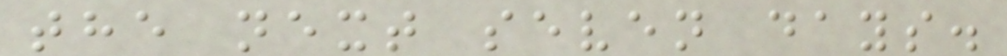the next seven days.
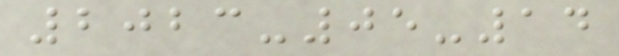2023-05-14
